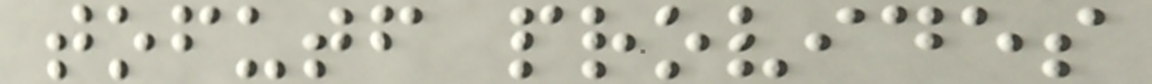tofutf provides
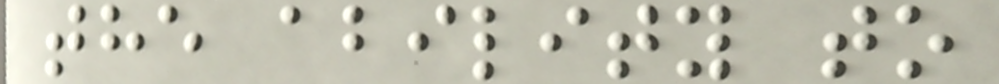the ability to
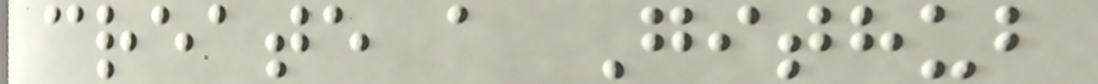create a Github
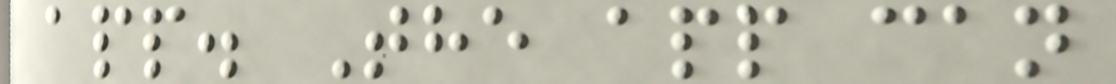app. The app can
